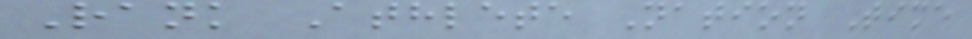Rank Athlete Nation Time
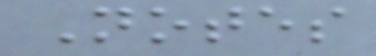Notes
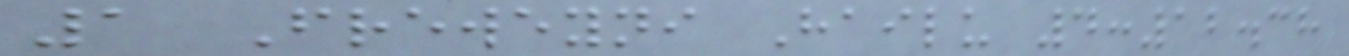1 Freweyni Hailu 4:12.38
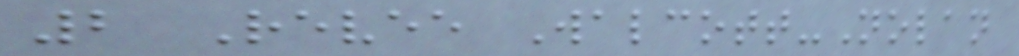2 Revee Walcott-Nolan
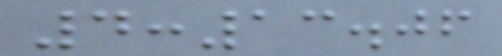4:13.06
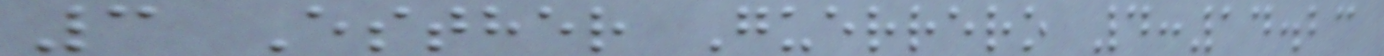3 Esther Guerrero 4:14.23
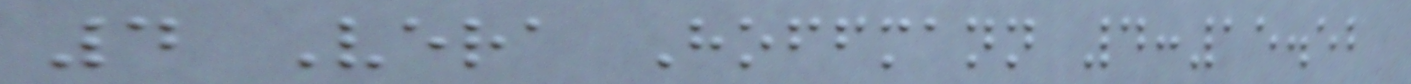4 Vera Hoffmann 4:15.52
